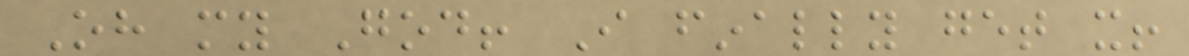Oh my God! I finally get it!
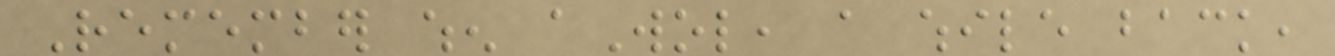Remember when aWol, a while back,
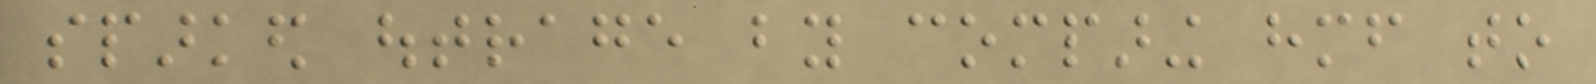sparked outrage by comparing himself to
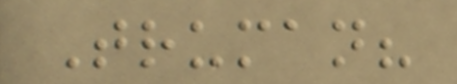Truman?
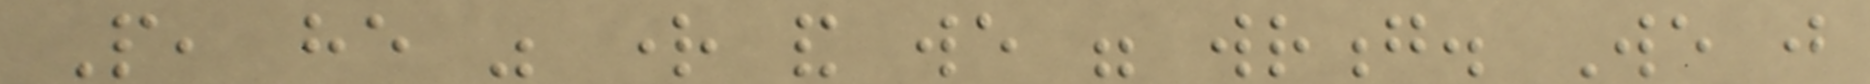People, he was right and we were wrong. We just
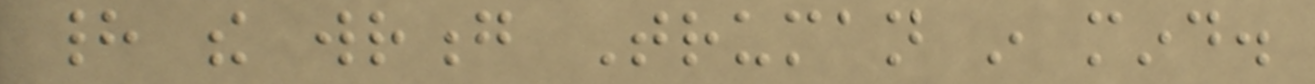had the wrong Truman in mind.
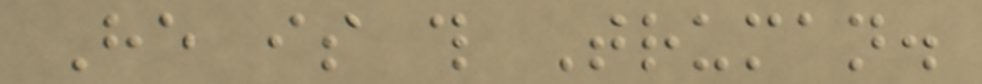He is this Truman.
